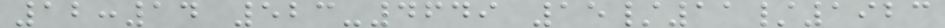12:14 523-4649 15/11/1923
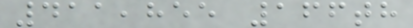411,855 166th
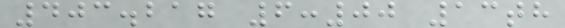403.217 6:00 13th
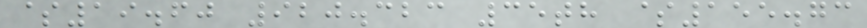$19.60 920.323 35th $155.73
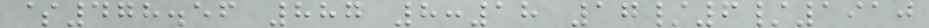$478.56 887 8:18 17/6/1910
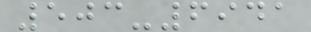503-6941
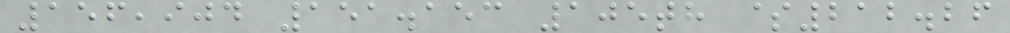156,904 151.153 105th $212.26
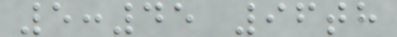5:45 96th
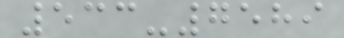533-7589
